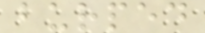burped
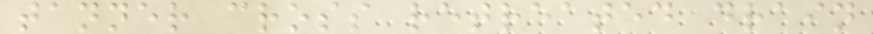tanner cross retreated drain
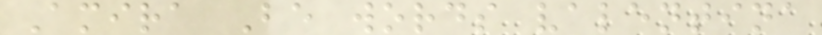Amira Be words valentina
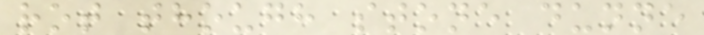rot though stone dunne
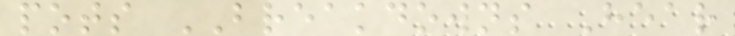pots BREAKDOWNS Hear
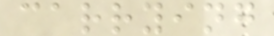carrying
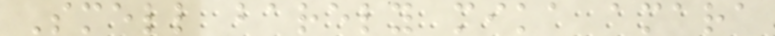Smell barely mika amara
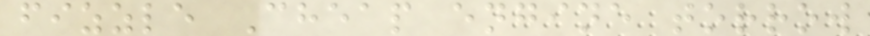fizzle Cheap engine torrow
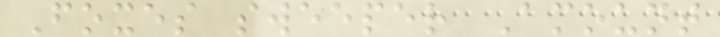Foxes sweeper Amount
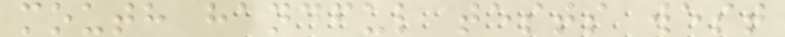mouth handful tests west
